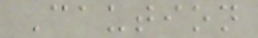Caution
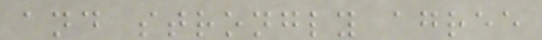and strongly agree
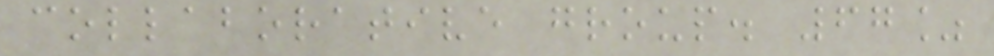collaborative group. 67%
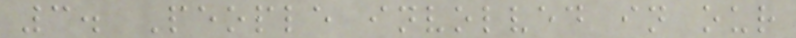3. People involved in our
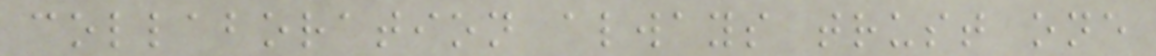collaboration always trust one
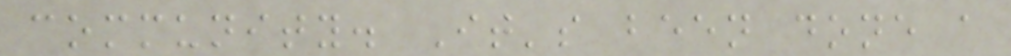community. It's been done a
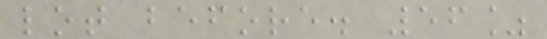lot before. 56%
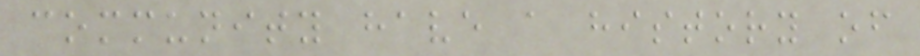community have a history of
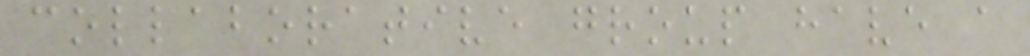collaborative group have a
